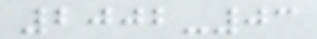2002-03
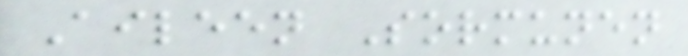Aileen Sormunen
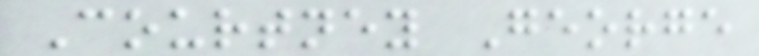Courtney George
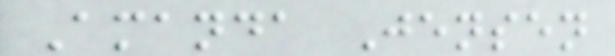Amanda Jensen
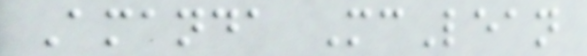Amanda McLean
